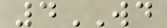4WD
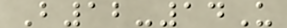B12-14U
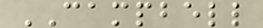CAMPBELL
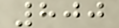800
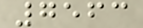7563
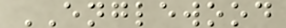ENGLEWOOD
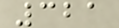321
